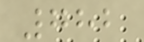782
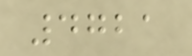4721
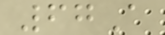67A
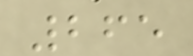265
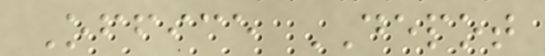Office DEPOT
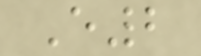E2
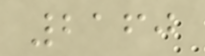2160
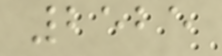2525
